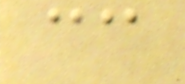cc
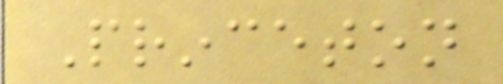Princeton
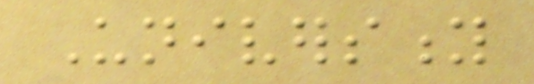University
